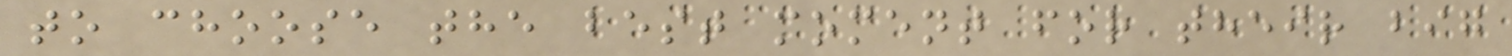to choose the best moment for their big
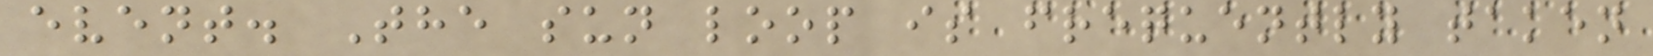event. The sun loop is frequently taken
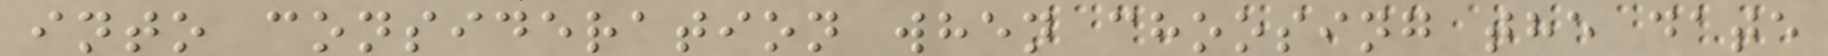into consideration when choosing the date
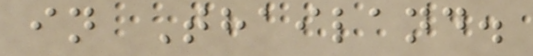in Thailand.
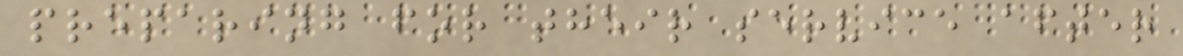preparing for their service after
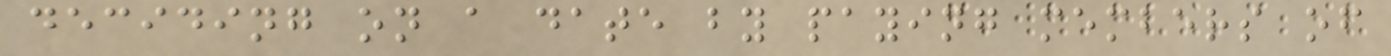deciding on a date by paying members of
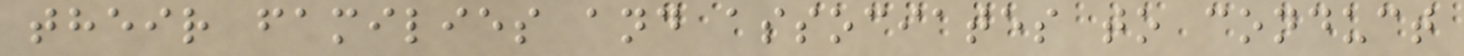their families and associates to conduct
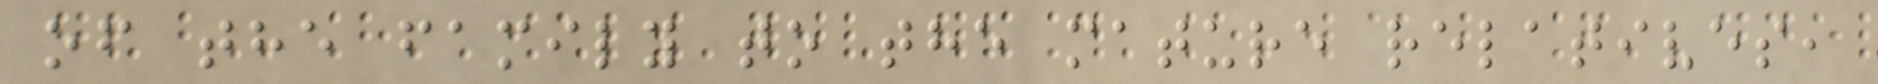of the family to the mature relatives,
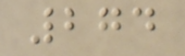274
